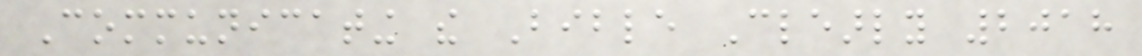Communicating the Bible Clearly 2018
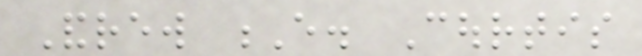Andrew E. Courtis
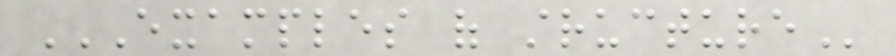EXAMPLES OF STRUCTURE
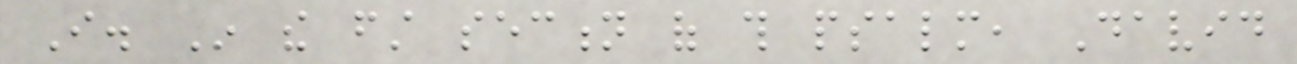I. In the first section of this psalm, David
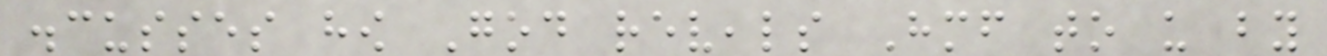discusses how God reveals Himself to us by
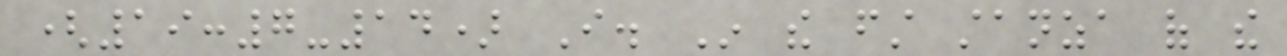(19:7-14) I. In the first stanza of the
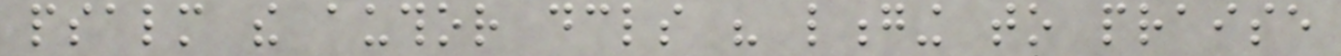psalm the author declares his longing to praise
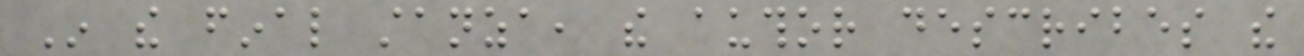In the final stanza, the author describes the
